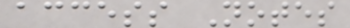access Notes
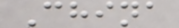China
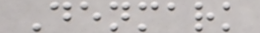Denmark
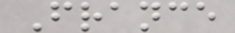France
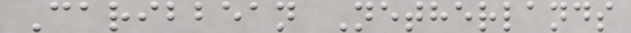Caribbean Netherlands
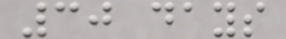30 days
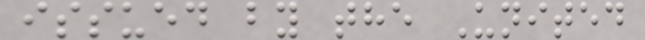issued by the United
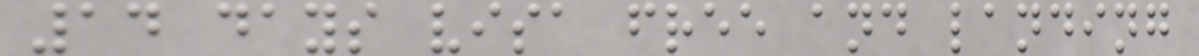14 days visa free and landing
